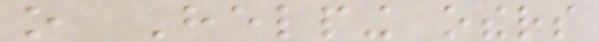o Helping others
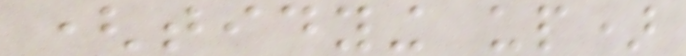(tidying up)
